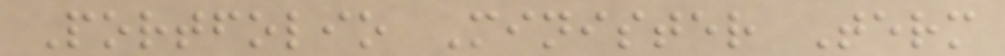Portfolio Minister Term
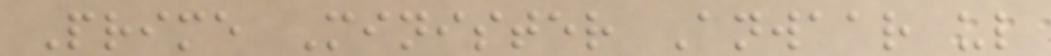Prime Minister Anwaar ul
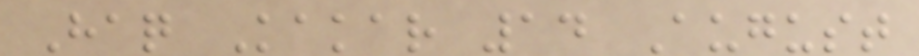Haq Kakar 14 August
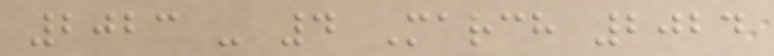2023 - 4 March 2024
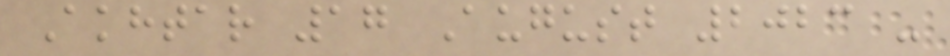Akhtar 17 August 2023 -
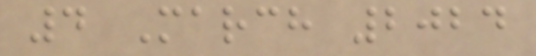4 March 2024
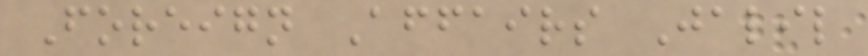Foreign Affairs Jalil
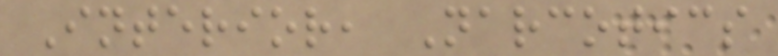Interior, Narcotics
